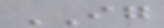IG
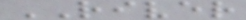RIVER
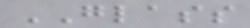GLASS
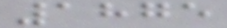1875
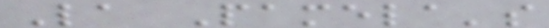La Pamela's
